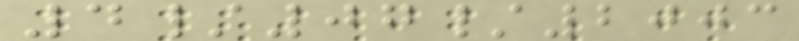4/07/2003
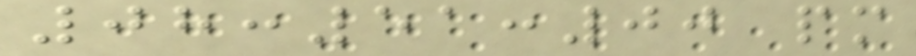08:51:00 pm
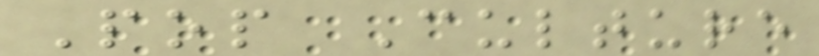Pop Culture
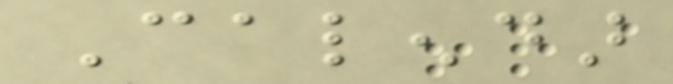Calendar
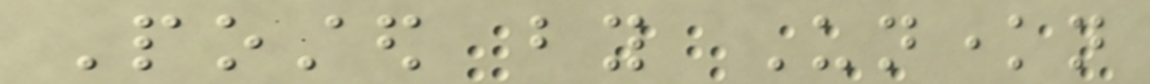Posted by Unknown
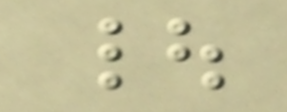|
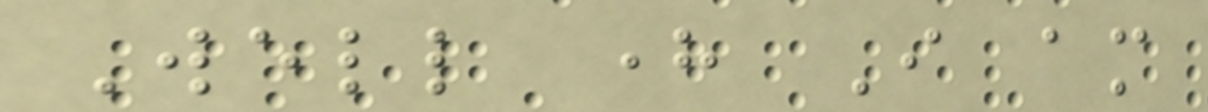Well here I am
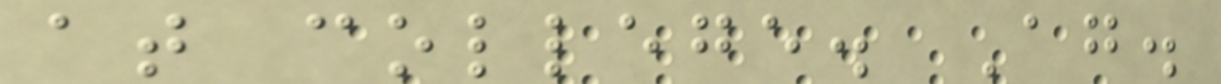at college. Again.
